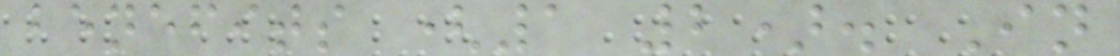benefits (1 2). In
